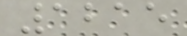1215
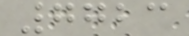7723
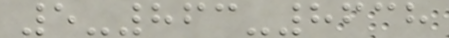5-863-8638
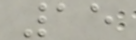15
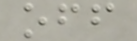off
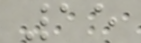15
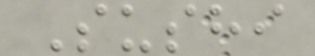Sushi
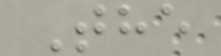The
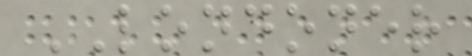LONDONER
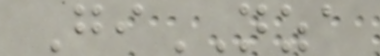GiNZA
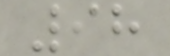98
